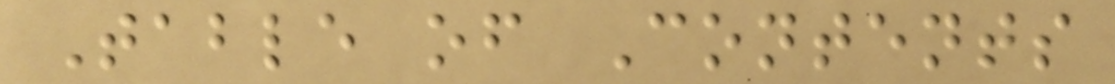Table of Contents
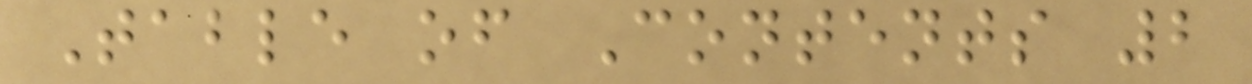Table of Contents 2
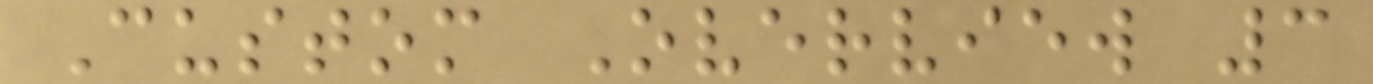Custom Overview 3
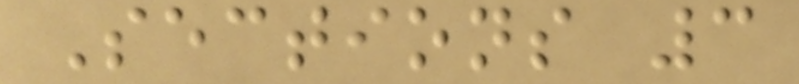Sections 3
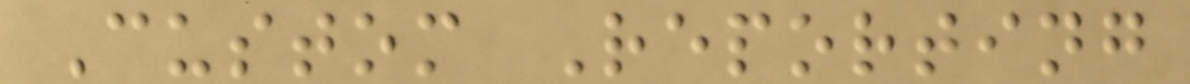Custom Reporting
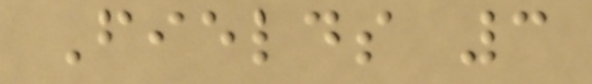Fields 3
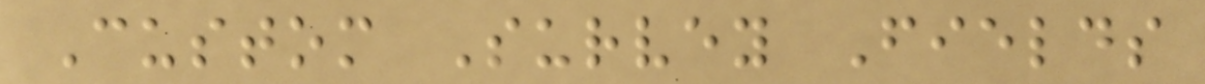Custom Survey Fields
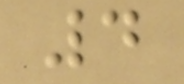4
